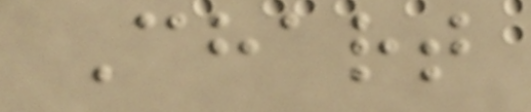Chart
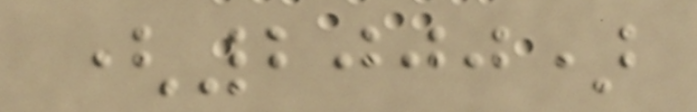(2000)
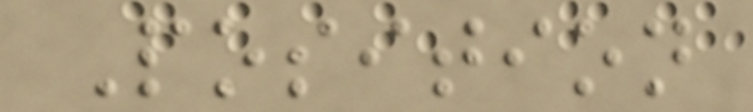Position
